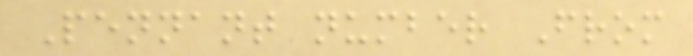Pennant number From
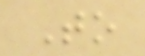To
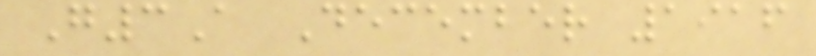G3A December 1916
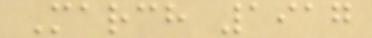March 1917
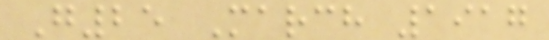G25 March 1917
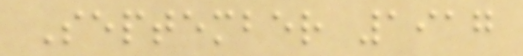September 1917
